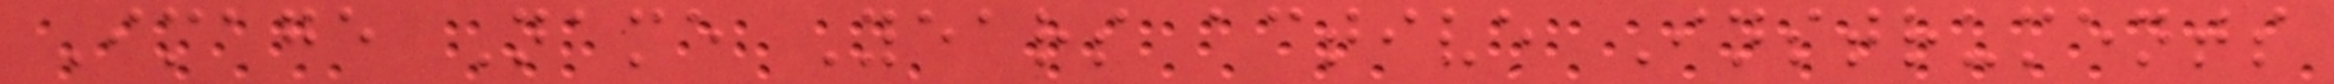Image Name Years active Instruments
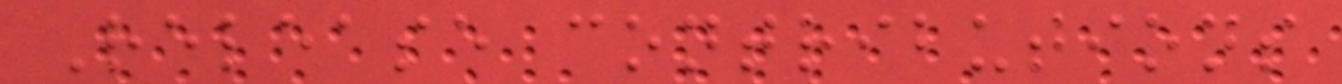Release contributions
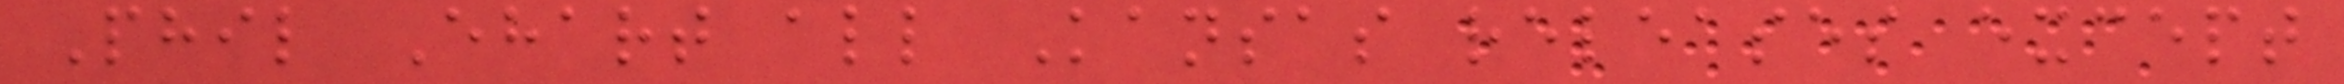Phil Ehart all Kansas releases except
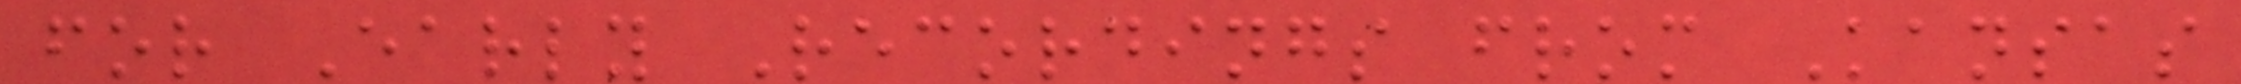for Early Recordings from Kansas
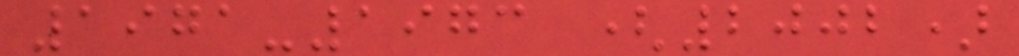1971-1973 (2002)
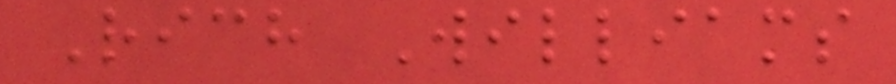Rich Williams
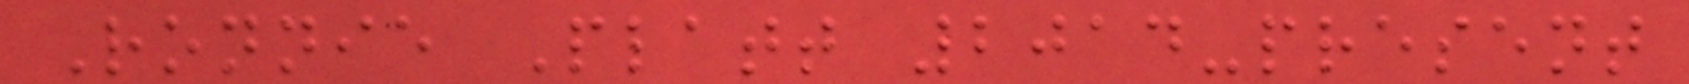Ronnie Platt 2014-present
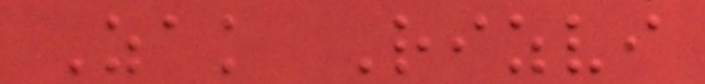Zak Rizvi
